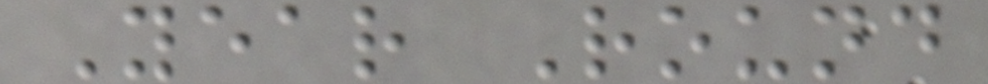Year Round
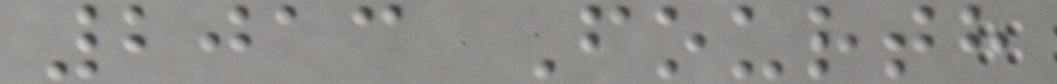2013 Fourth
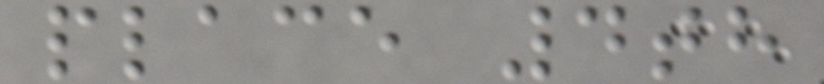place 4th
